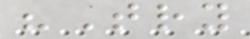"Try
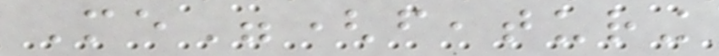Me"(featuring
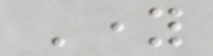Young
